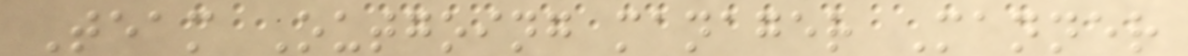Team Outgoing manager Manner
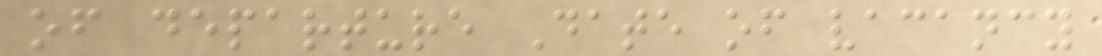of departure Date of vacancy
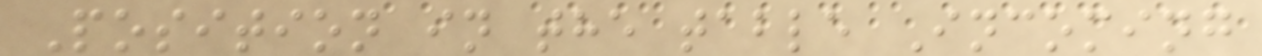Position in the table Incoming
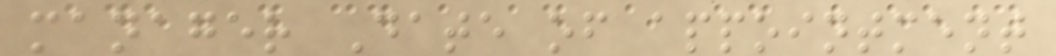manager Date of appointment
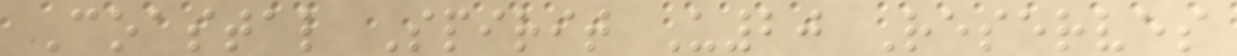Coastal Spirit U20 Reserves
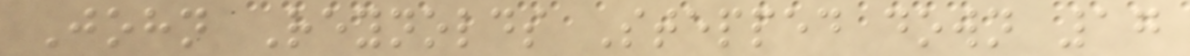John Reynolds Stepped down 17
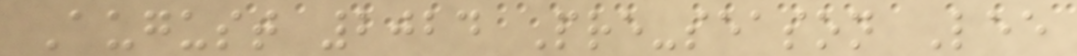August 2024 Pre-season Lee
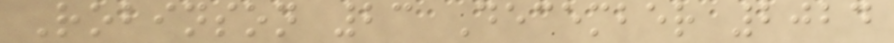Robinson 23 December 2024
